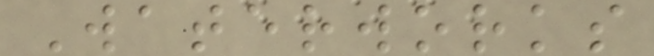Waterworks
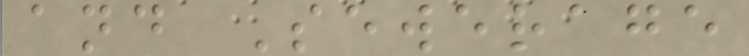and Sewerage
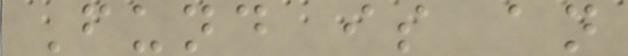Fund is an
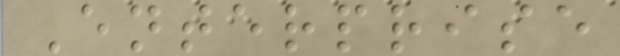Enterprise
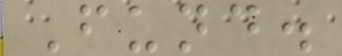Fund.
